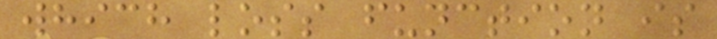which loss function is
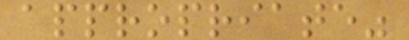appropriate"
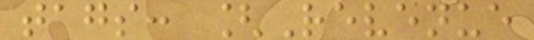tags: [Revenue
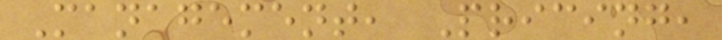Management, Pricing,
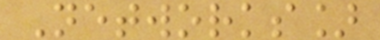Networks]
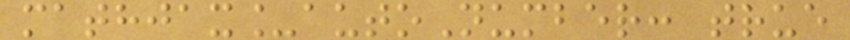mathjax_autoNumber: true
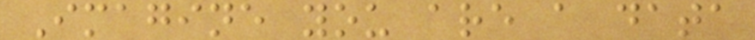Imagine you are a data
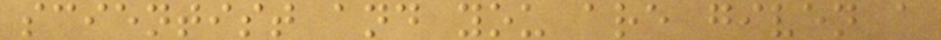scientist and you are given a
